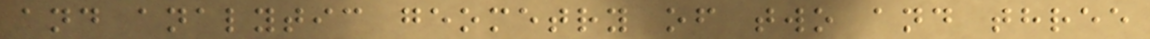and analytic geometry of two and three
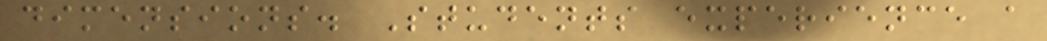dimensions. Students experience a
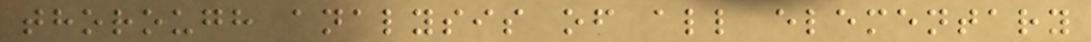thorough analysis of all elementary
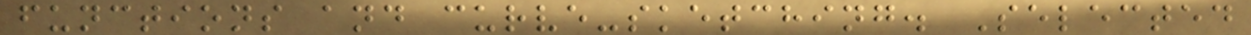functions and curve-sketching. Selected
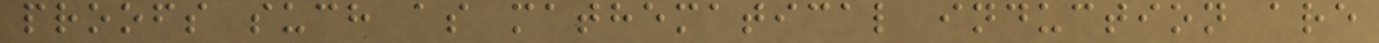proofs such as mathematical induction are
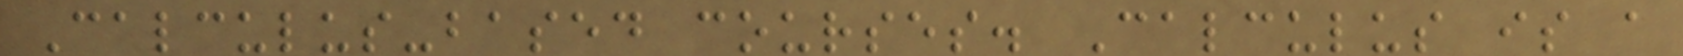Calculus-based courses. Calculus is a
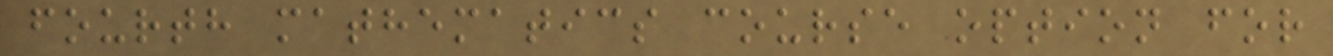fourth mathematics course option for
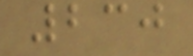230
